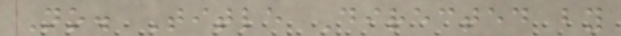No. Title Directed by
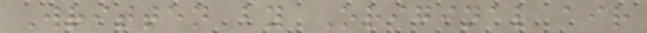Written by Original air
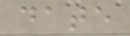date
